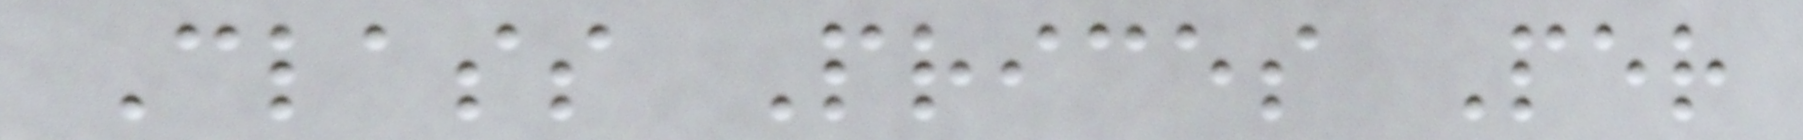Class Prices Per
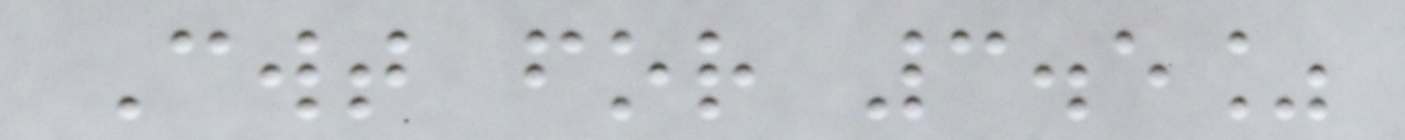Cwt for 3.5%
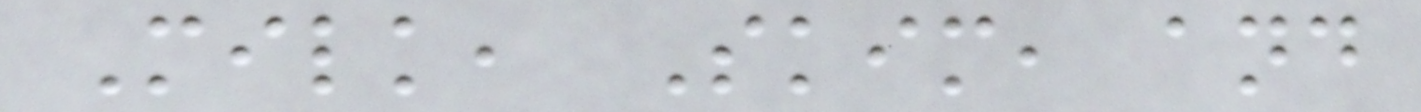Milk, Skim, and
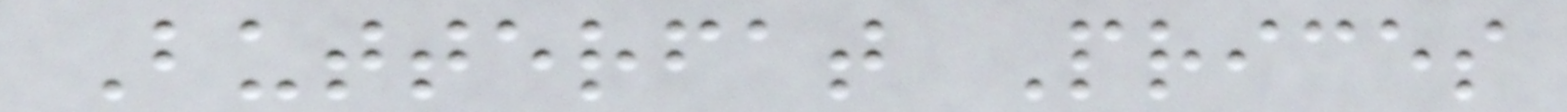Butterfat Prices
